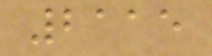2115
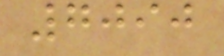7090
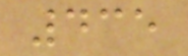435
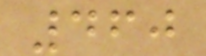460
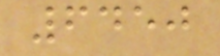6450
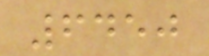6450
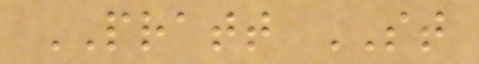PRATT ST
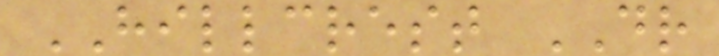HILLCREST DR
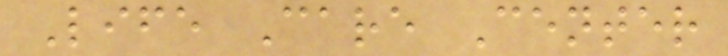Life Care Center
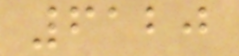6120
